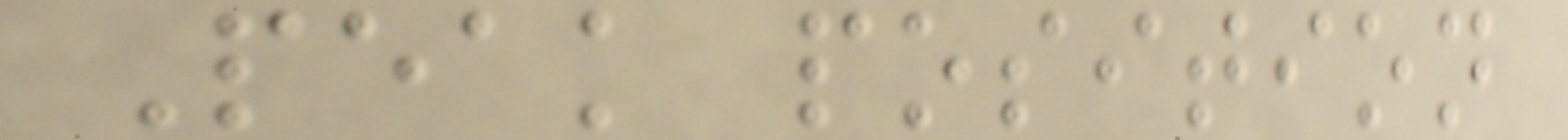Peak position
